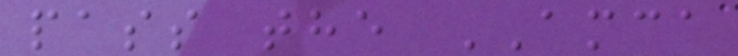pass the AMCA
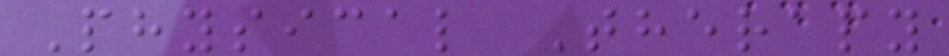Physical Therapy
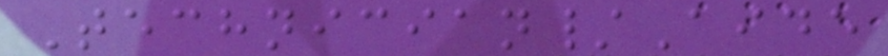Technician/Aide
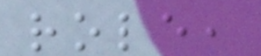role,
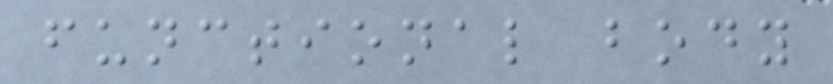functional body
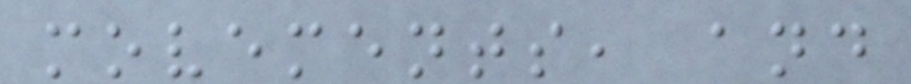movements, and
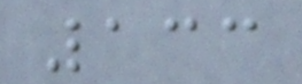133
